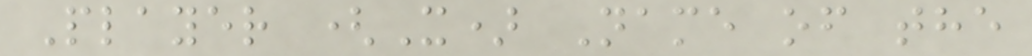Player (X) Name of the
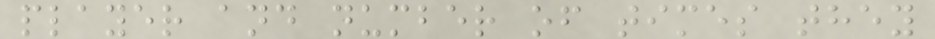player and number of times they
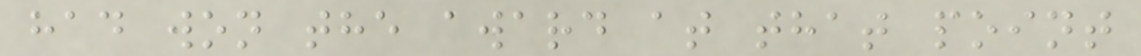had won the award at that point
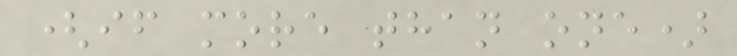(if more than one)
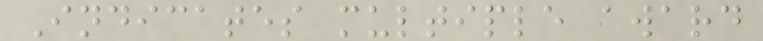Indicates multiple award
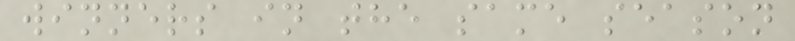winners in the same season
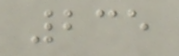235
